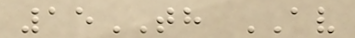15TH AV
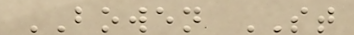BOWEN ST
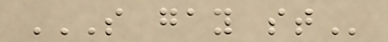S GAY ST
